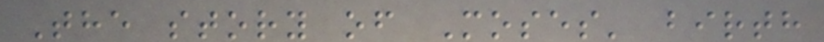The story of Moses' birth
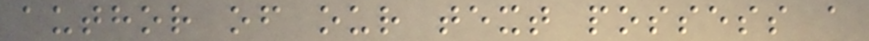author of our text possess a
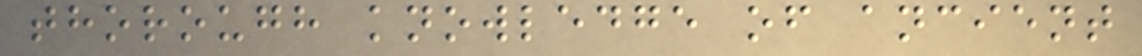thorough knowledge of ancient
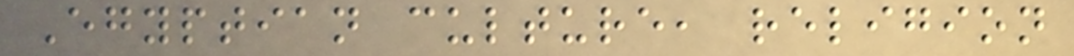Egyptian culture, religion
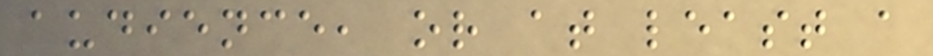audience, or at least a
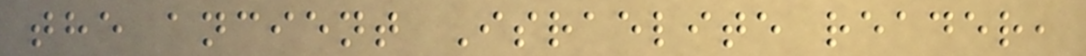the ancient Israelite reader,
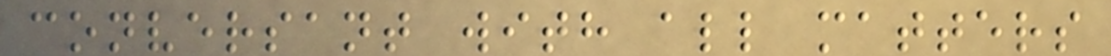conversant with all matters
